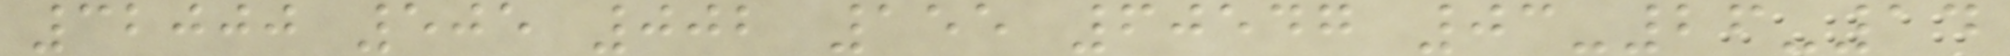32000 505 002 155 60547 03-26-14
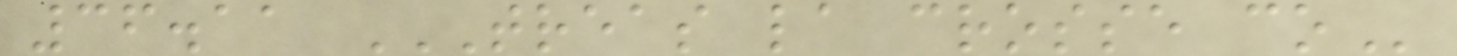36.11 TREAS LA CROSSE CO
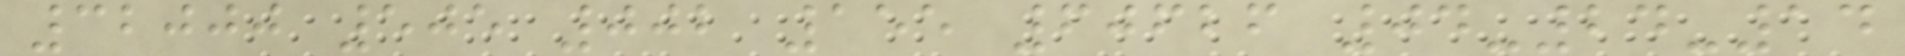32000 505 002 155 60626 04-24-14
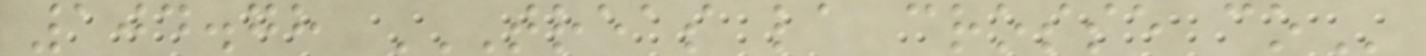104.78 TREAS LA CROSSE CO
